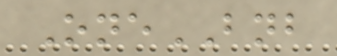OneBNB
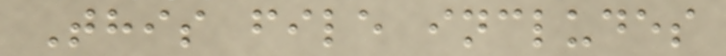This file includes
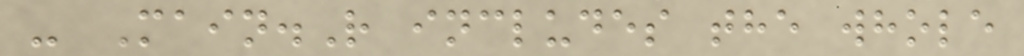- Main.R includes the whole
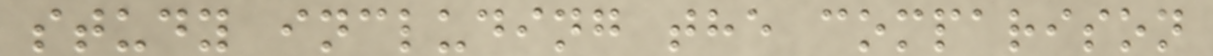study including the comparison
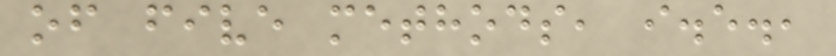of five methods, i.e.,
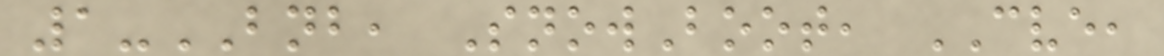1-BNB, SnowBoot, CVE,
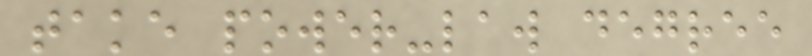take power-law degree
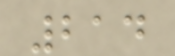214
